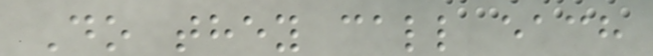Do they call each
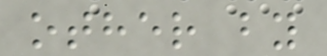other by
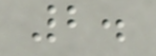2.
